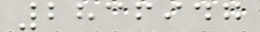2836947
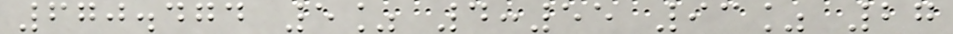670.474 5% 4:55 93% 27
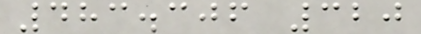483.306 320
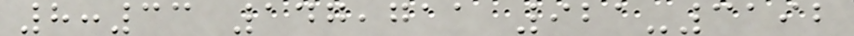8:33 147,711 921-3192
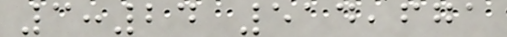3:24 514,671
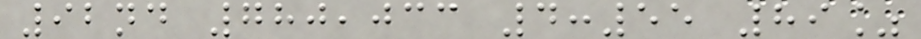92nd 780,033 4:55 89%
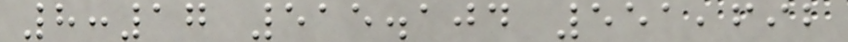8:17 515.104 551,692
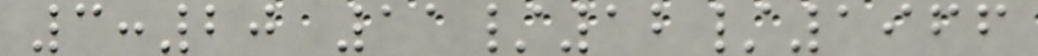3:20 11/12/1966
